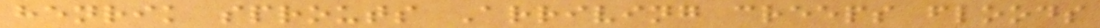henrik sprouts Arriving creeps floods
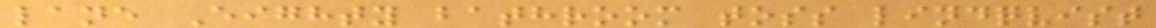lane Eighty bathroom toss lindqvist
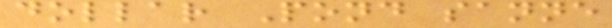dollar Pond sanne
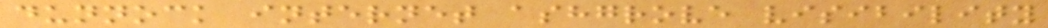dunnock internet ashgrove visibility
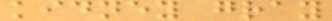kidney gray
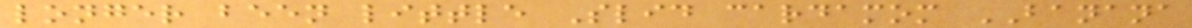longer been little Slid cardamom BANANA
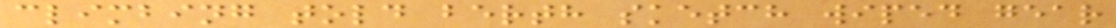climbing told berth sketch wiped gear
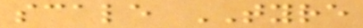scale TYRE
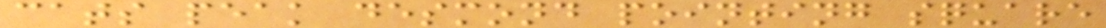cats peak desmond pointing square
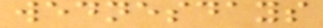wednesdays
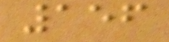156
